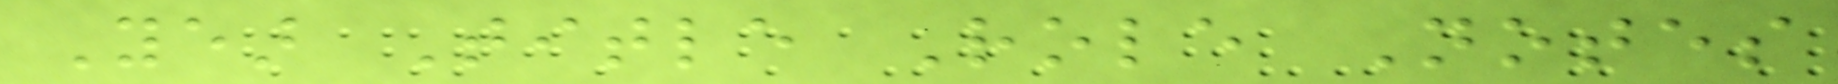Year Title Role Notes
